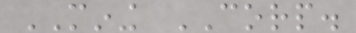MINING CORP.
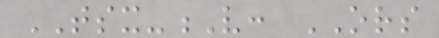TSX-V: ORS
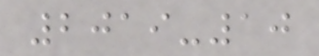2019-10
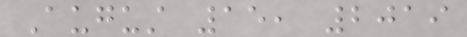August 15, 2019
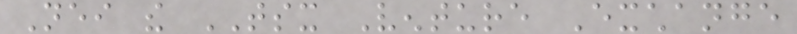Neither the TSX Venture Exchange
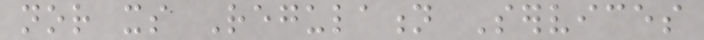nor its Regulation Services
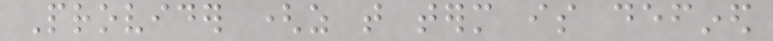Provider (as that term is defined
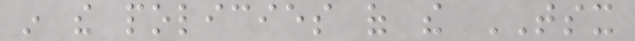in the policies of the TSX
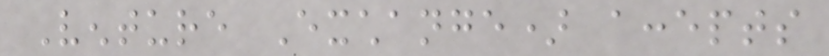Venture Exchange) accepts
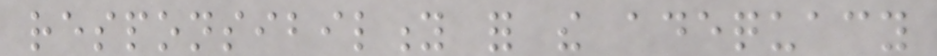responsibility for the adequacy
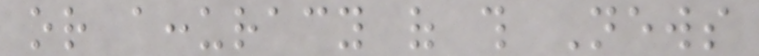or accuracy of this News
